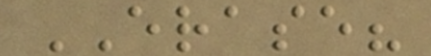ERASE?
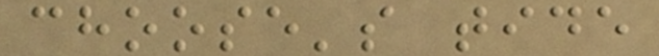choose's tide
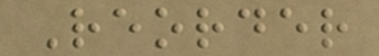Reorder
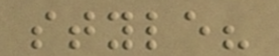style?
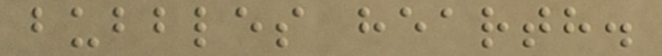bubbles hearth.
